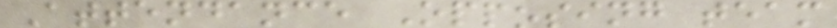Attendance Opposing team
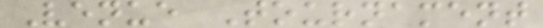Venue Tournament
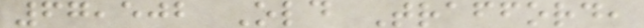67,502 Old Trafford,
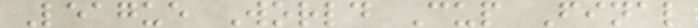League World Cup Final
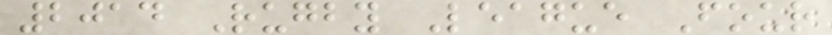2014 Rugby League Four
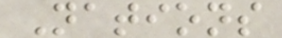Nations
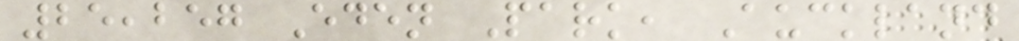25,257 Eden Park, Auckland
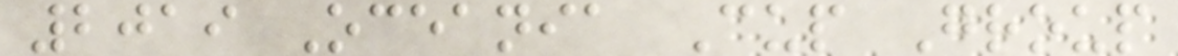2019 Oceania Cup Group
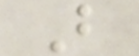B
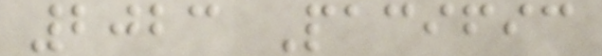2023 Pacific
